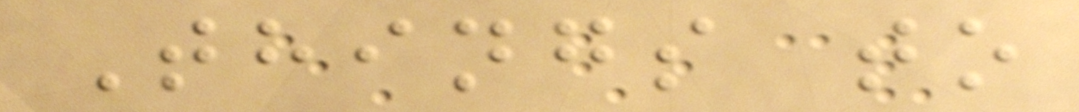Things to
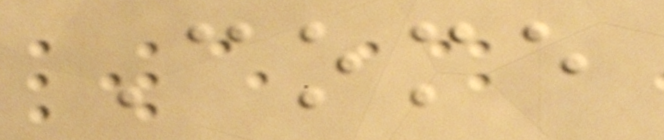Come
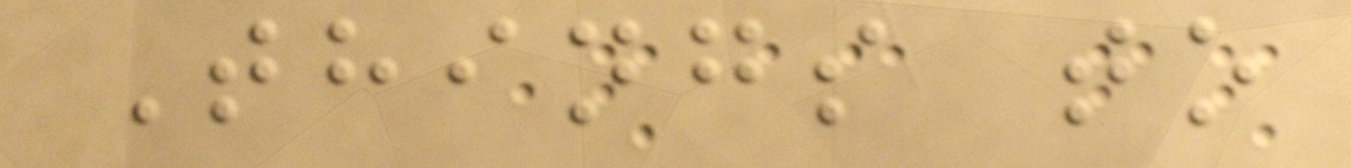Things to
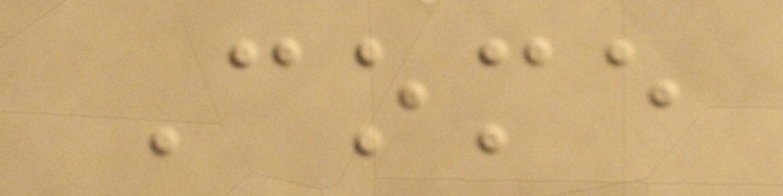Come
